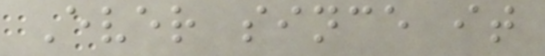Ever since it
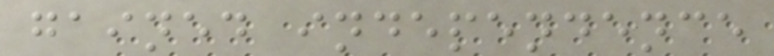gained independence
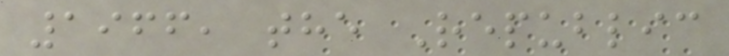1966, the Republic
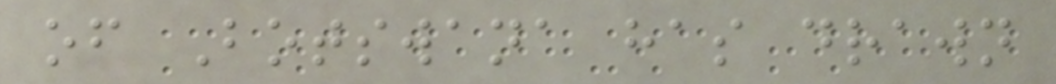of Botswana has drawn
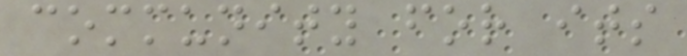community for its
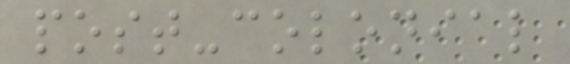post-colonial
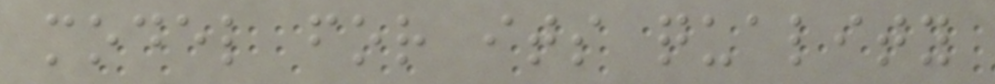model for its quality
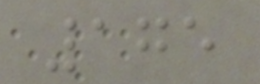175
